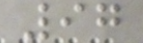97
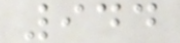944
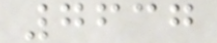7637
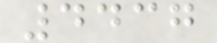4437
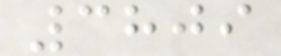3809
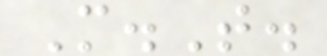M.T.
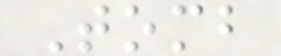Tomb
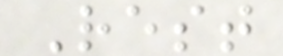Rest
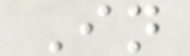In
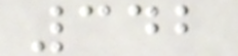342
